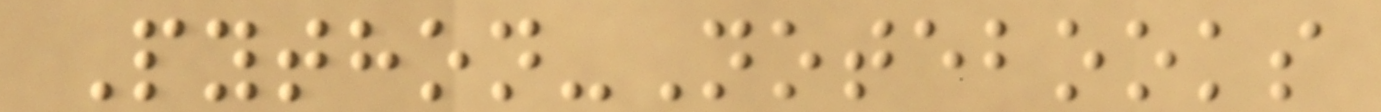Python-Notebooks
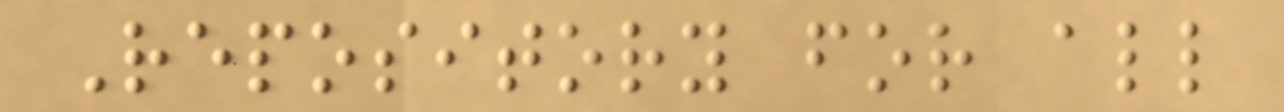Repository for all
